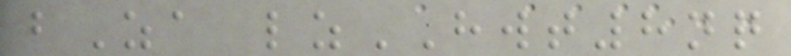bZa lzHWT8nq
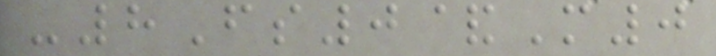-8Fs0&M0
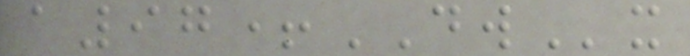a97+DWx
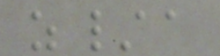z/a
